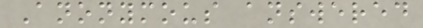Anonymous answered
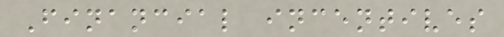Financial incentives
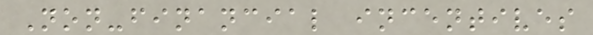Non-financial incentives
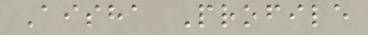Aisha Profile
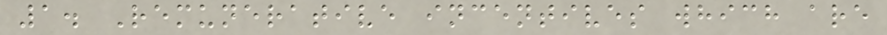1. Remunerative incentives which are
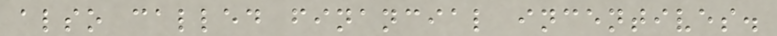also called financial incentives.
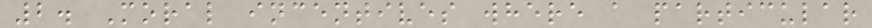2. Moral incentives where a particular
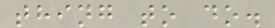thing to do.
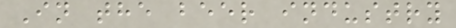In the beer industry
